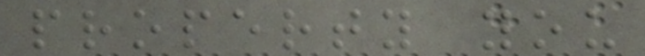property you
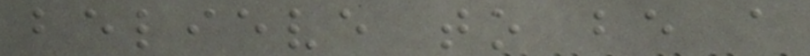believe to be a
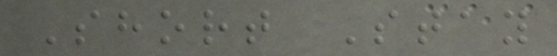Short Stay
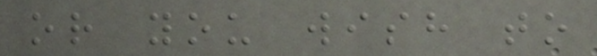or you wish to
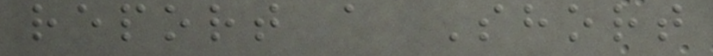report a Short
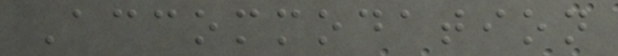Accommodation
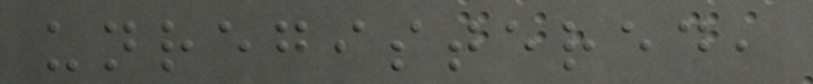unregistered,
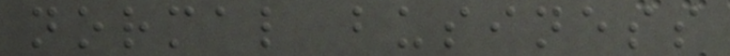normal business
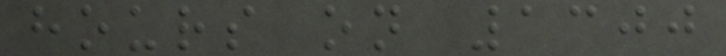hours on 1300
